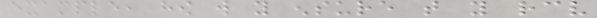example, how will you ensure that you receive
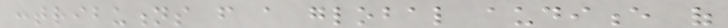contributions from a global audience of
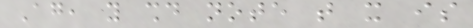Again, you should note that it is
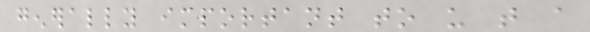generally important to us that a
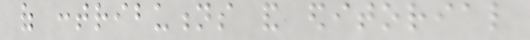of contributions and editorial
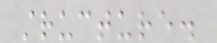structure.
